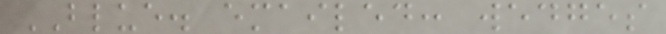BLUE. emailed: wedges
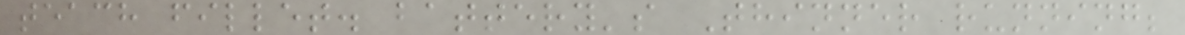teach fillet. battery's Thinner running;
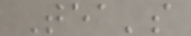Tea's
